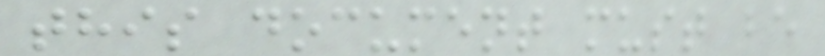this document must be
